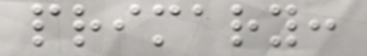primary:
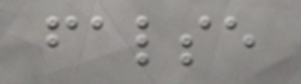false
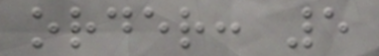order: 5
